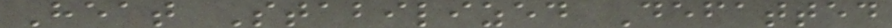Heat Stabilized Defatted
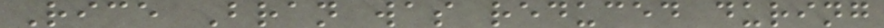Rice Bran was reduced during
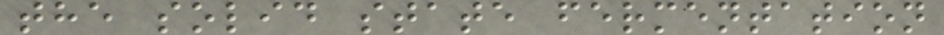the solid state fermentation
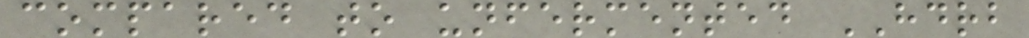compared to unfermented HDRB
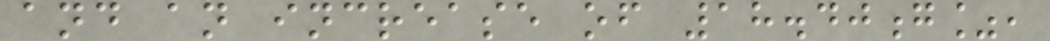and an increase of 18.40g%,
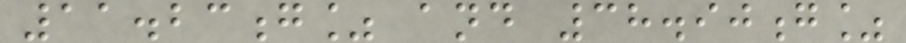11.23g% and 38.90g%
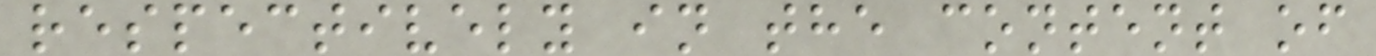respectively in the content of
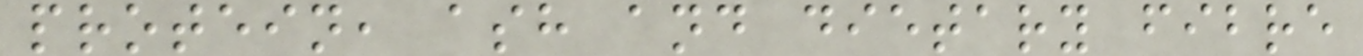protein, ash and dietary fibre
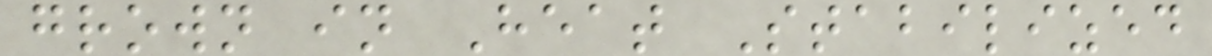grown in Heat Stabilized
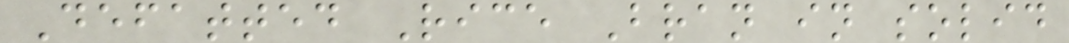Defatted Rice Bran in solid
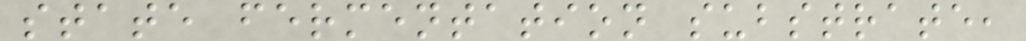state fermentation substrate,
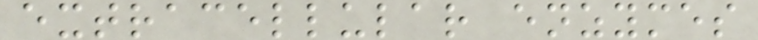extracellular enzymes
